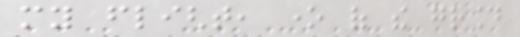my flight, one of the ground
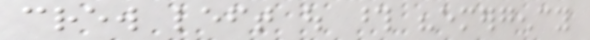crew left out those "emergency
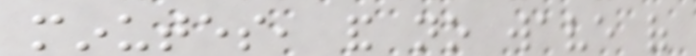minutes, and no wave of
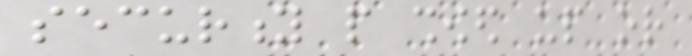security people showed up or
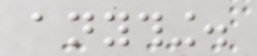anything.
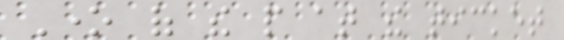One of the people at the ticket
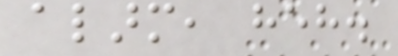alarm, heh.
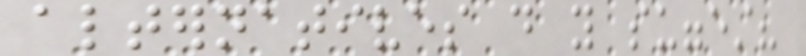alternatives do you suggest?
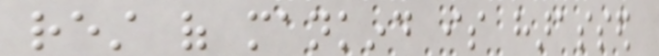rest of mankind is harassed
